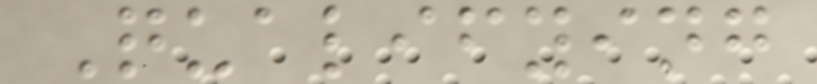Qualifying
